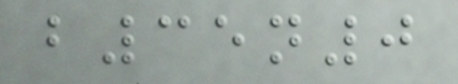b35n0
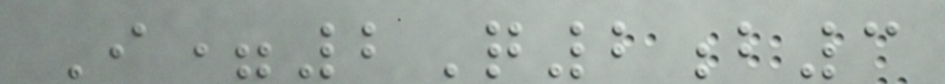I=2Q2b3
